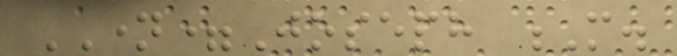NAME=Joseph M.
